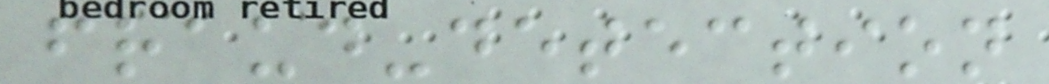fraud-detection
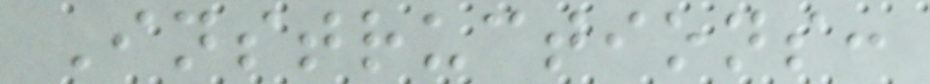Instructions:
